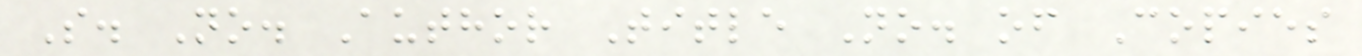S. No. Author Title No. of Copies
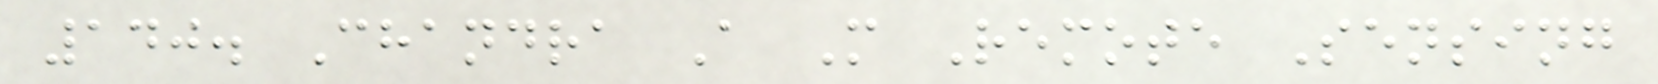140. Chandra A M Remote Sensing
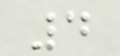4
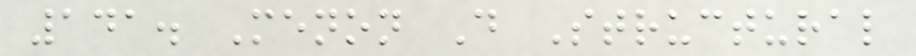141. Menon D Structural
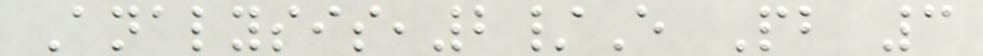Analysis,2/E Pb 3
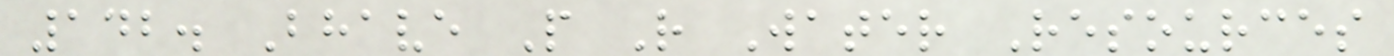142. Bhave P R Water Resources
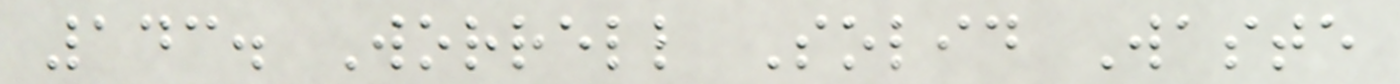143. Worrell Solid Waste
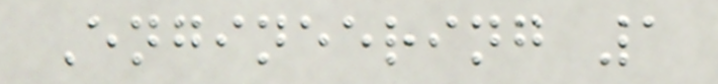Engineering 1
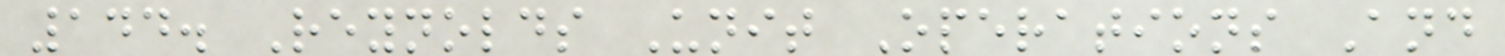144. Reynolds Unit Operations And
